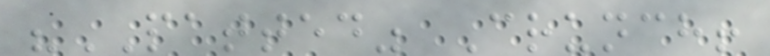"PATTED" Crunch!
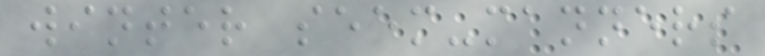winter seem-manners
